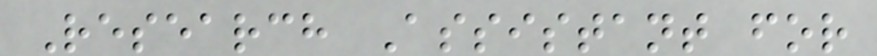Research Assistant for
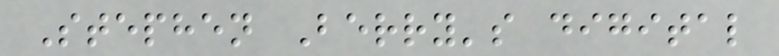Stephen Berry's digital
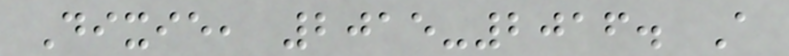Dixie, 2015-2016. A
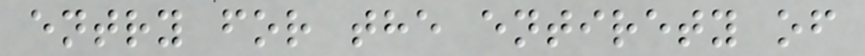entry for the entirety of
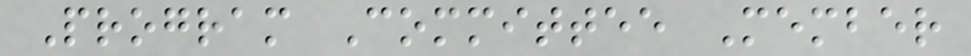Program Committee Member
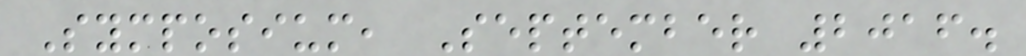Symposium, September 2016.
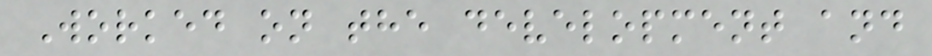Worked on the development and
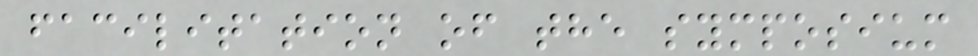facilitation of the symposium
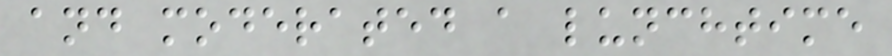and moderated a lunchtime
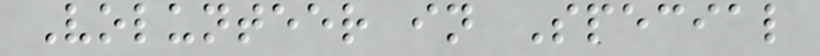Volunteer in Special
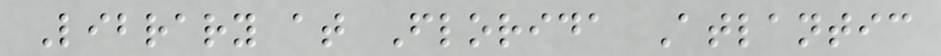Library at Florida Atlantic
